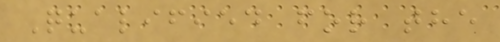Qualified for the
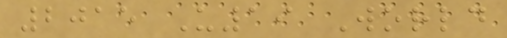2015 U19 World
